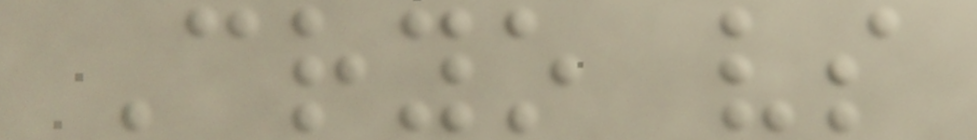Cryo vs
